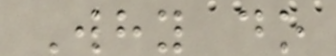Why do
